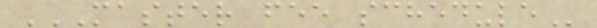MASTER FEE SCHEDULE
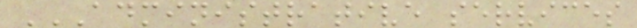ADMINISTRATIVE SERVICES
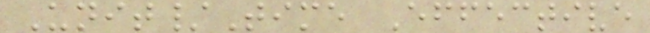Unit/Time Effective
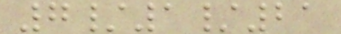7/1/21
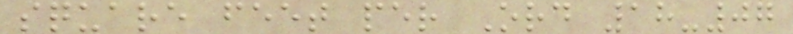square feet per Ord 18-07
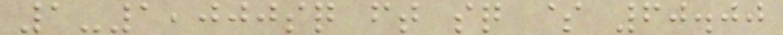1-1,000sq ft sq $ 60.00
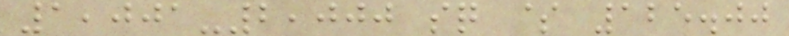1,001-2,000 sq $ 125.00
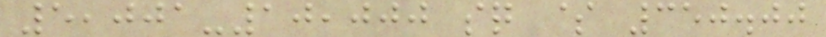5,001-10,000 sq $ 350.00
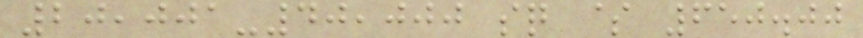20,001-40,000 sq $ 650.00
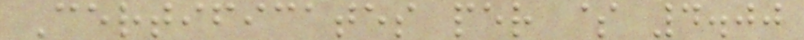Certificates per $ 4.00
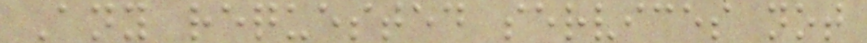Any requested services not
